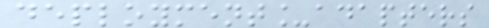deployment_adapters
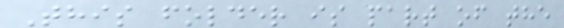This folder is part of the
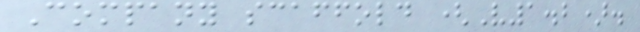Company scaffold (V1.2).
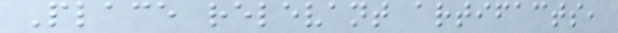Place relevant artifacts,
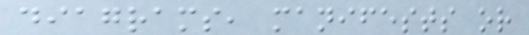diagrams, manifests or
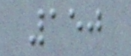150
